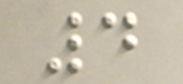4
